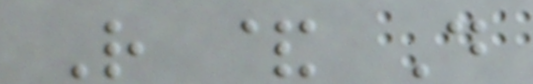R & D
